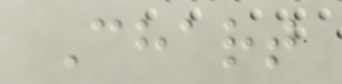Chart
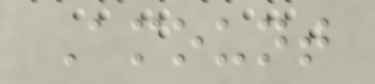Amount
